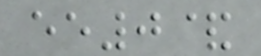ee0&
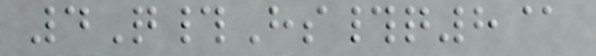4Q#Hs#q8@
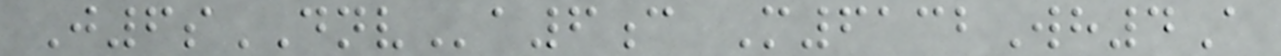J6sDNVa6c M6132Wh4A
